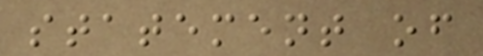statement of
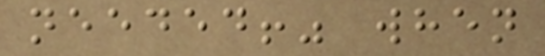needed!" when
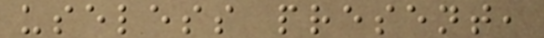useless present,
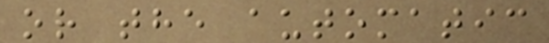or the automatic
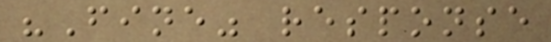"Fine" response
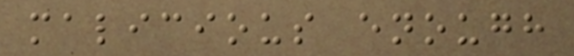malicious enough
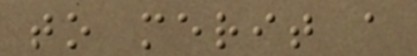to merit a
